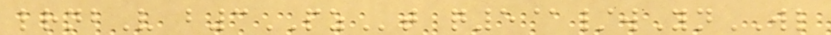lrnbV b3PZt q5@/wYnWL
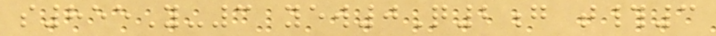s855Y-3 yew0Q2g t#3
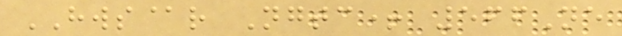HWS@r Ngtc+ 566Ne
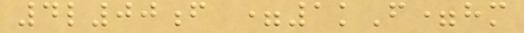4l00f =1kF=hm
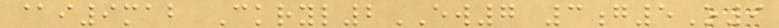@i9mab Ckryl2EW7 3g5O9
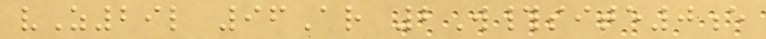vZ29l 96Ar 2W#site0e
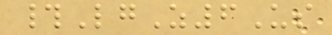#LgZ6Us
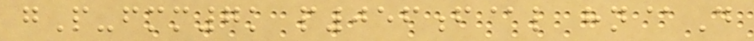gP-fmm7k p056f@l hn@D
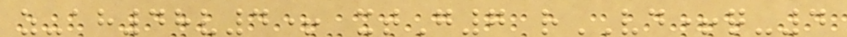z-ah48v4+ xtG7 rVD+q-4
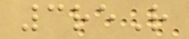3reR
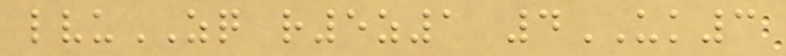lvuZQ r5z1 4UK3
